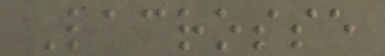Lacrosse
